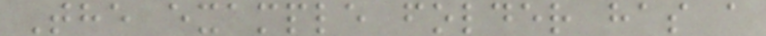The example folder has a
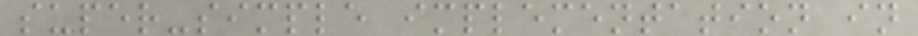super-simple implementation in
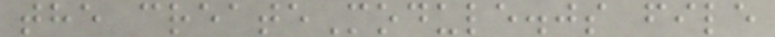the createModule.js file
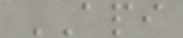API
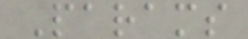Params
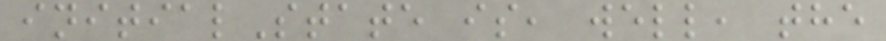initialState is, well, the
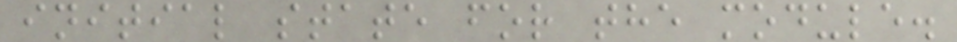initial state for the module.
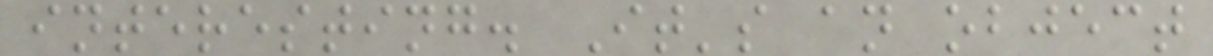interesting. It's an object
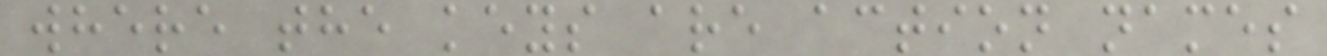where the keys are action names
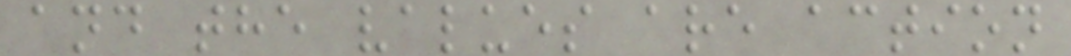and the values are action
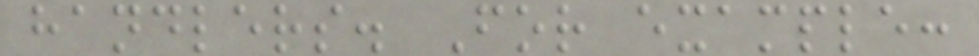handlers. For example:
